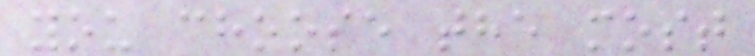you choose the most
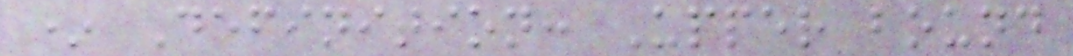* Definition: Upper bound
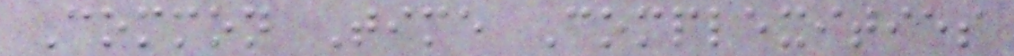Common Time Complexities
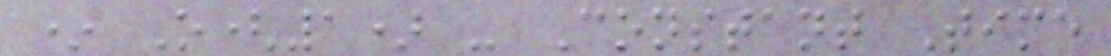* O(1) - Constant Time
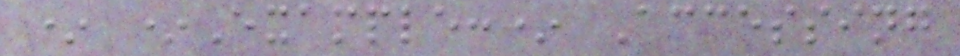* *Example:* Accessing
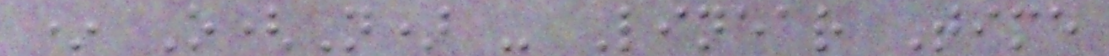* O(N) - Linear Time
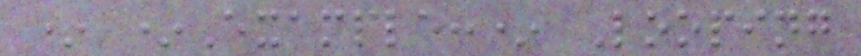* *Example:* Looping
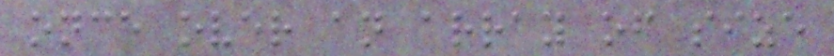once over an array of size
